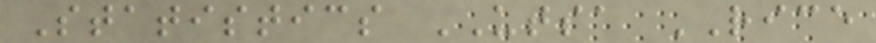Statistics UTSA RICE
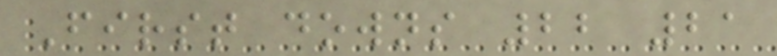First downs 22 21
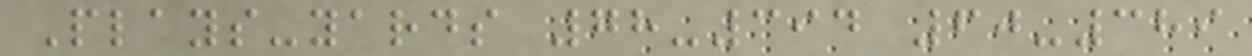Plays-yards 78-394 60-389
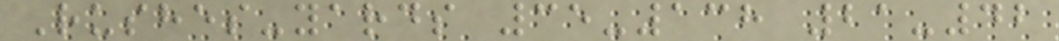Rushes-yards 35-138 21-42
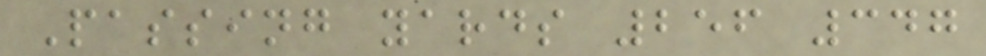Passing yards 256 347
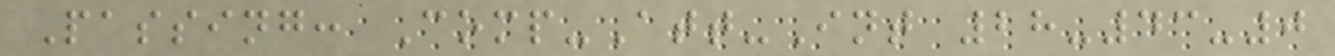Passing: Comp-Att-Int 28-43-0
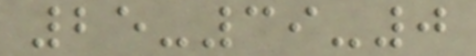25-39-0
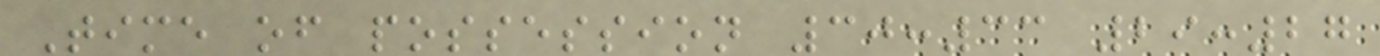Time of possession 30:33 29:27
